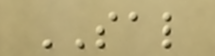SAL
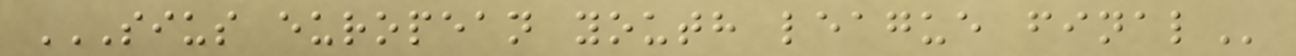SIUS EUROPEAN YOUTH LEAGUE FINAL
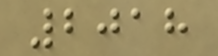2018
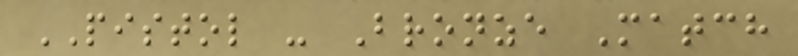PISTOL - Bronze Match
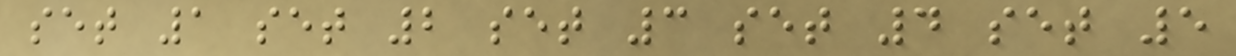set 1 set 2 set 3 set 4 set 5
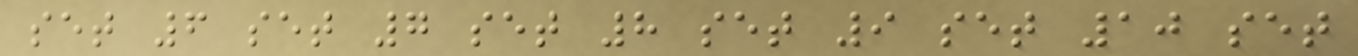set 6 set 7 set 8 set 9 set 10 set
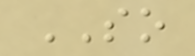SO
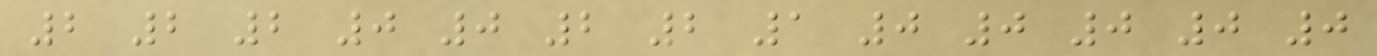2 2 2 0 0 2 2 1 0 0 0 0 0
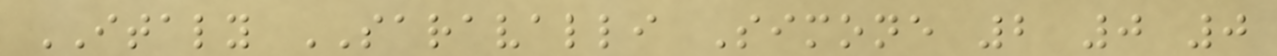ITALY SARAVALLI Simone 2 0 0
